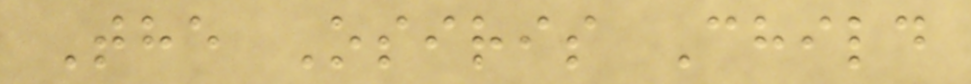The Osiris Child
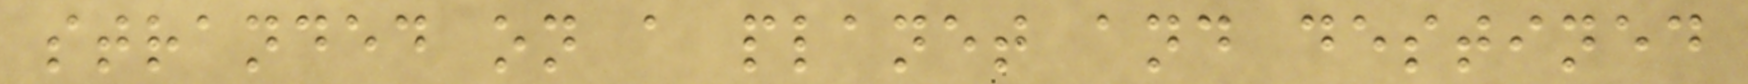stranded on a planet and destined
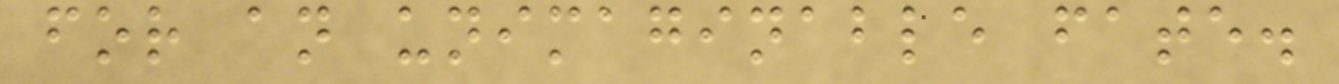for an unimaginable fate.
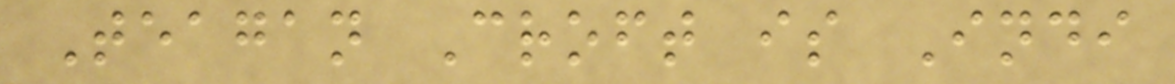Teagan Croft is Indi
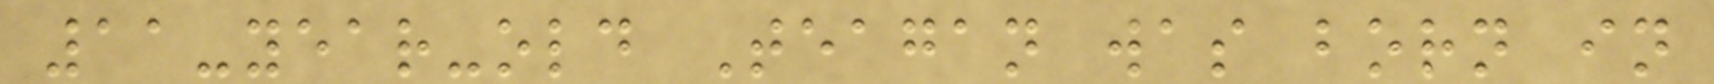11-year-old Teagan was born in
